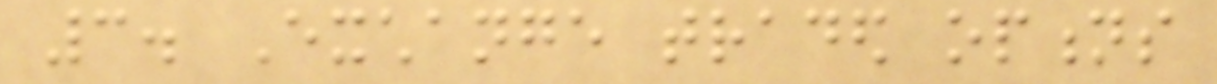3. Exchange traded options
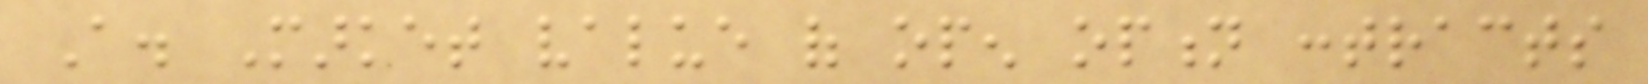A. Market value of open option contracts
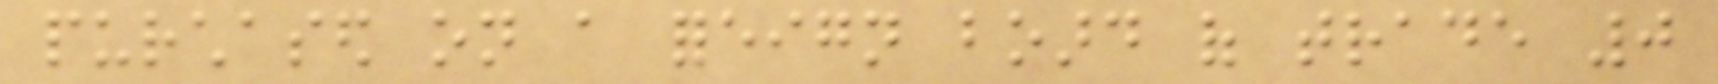purchased on a foreign board of trade 0
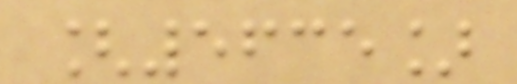[5635]
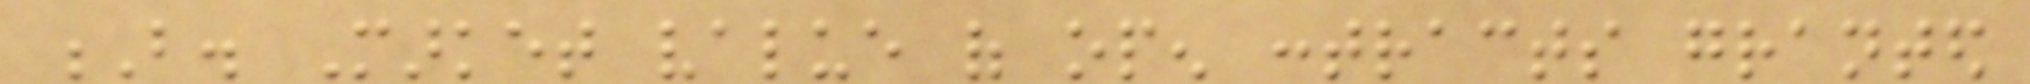B. Market value of open contracts granted
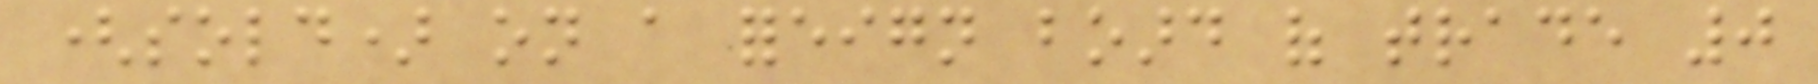(sold) on a foreign board of trade 0
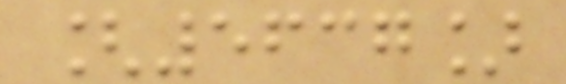[5637]
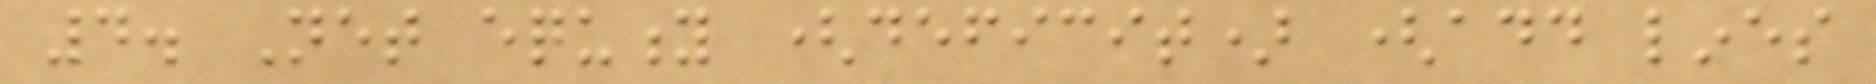4. Net equity (deficit) (add lines
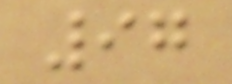97
